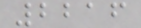2216
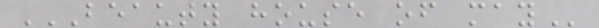BEAUTY HOUSE OF MAY
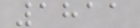1811
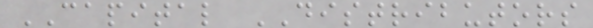CAPITAL DISTRIBUTORS
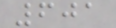601
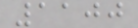1100
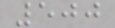500
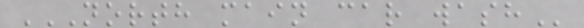NORTH MAIN CAR WASH
